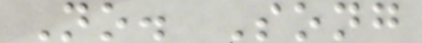No. Song
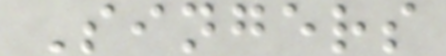Singers
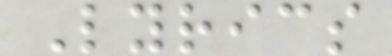Lyrics
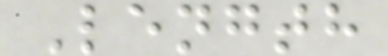Length
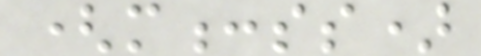(m:ss)
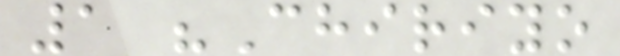1 "Chiriyo
